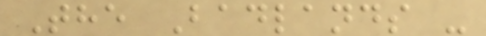The Badlands -
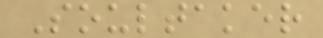Soultaker
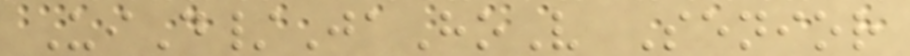UiD/JaHoV Senior
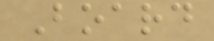Board
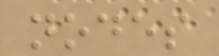nodes
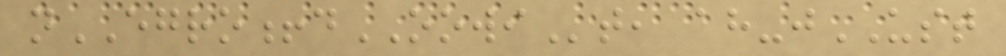nEGRO!dOOWIt, ah-jUST
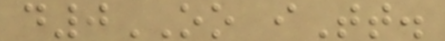d0OO iTt.
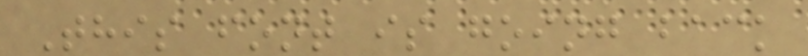This font is going back
